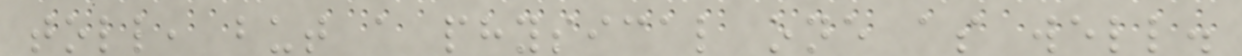toll, but a physical one as well.
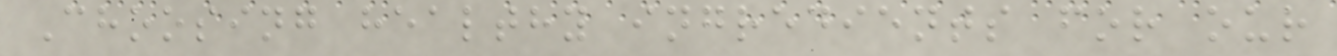Choosing healthy ingredients for our
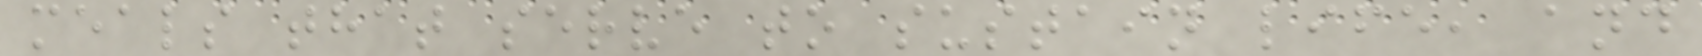meals that serve to sustain life, and
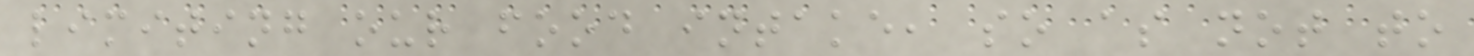limiting our food intake, so as not to
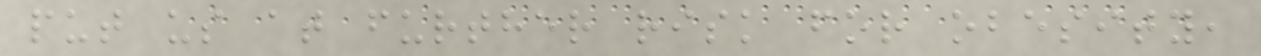put us at further risk for obesity,
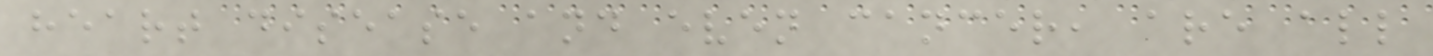heart disease and even cancer, are all
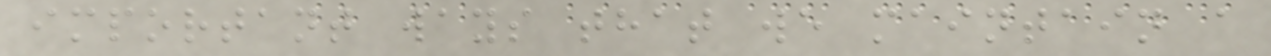important ways that we maintain a
